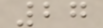27
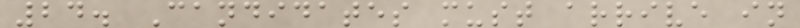24. Candidates must arrive in
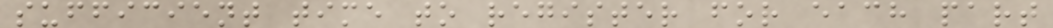sufficient time to register for each part
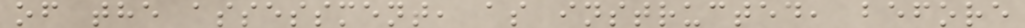of the assessment, as instructed, before
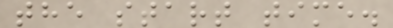the start time.
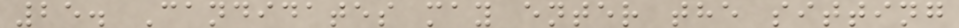25. Candidates may enter the sitting
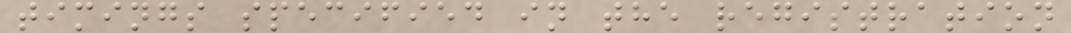timings specified in the registration
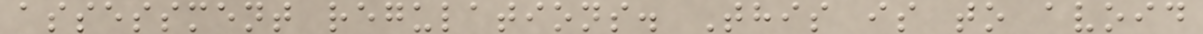assessment regulations. This is to avoid
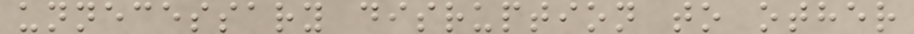unnecessary disruption to other
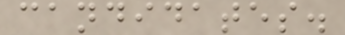candidates.
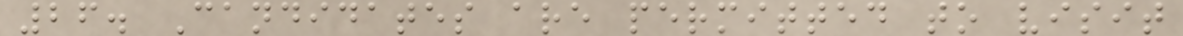26. Candidates are permitted to visit
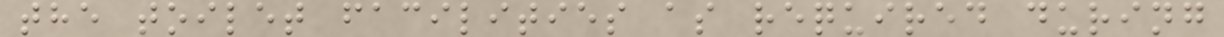the toilet facilities as required during
